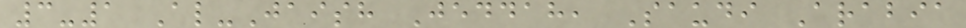3-1 Al-Jaish Jeddah, Saudi Arabia
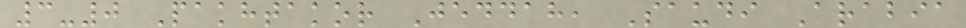3-0 Pakhtakor Jeddah, Saudi Arabia
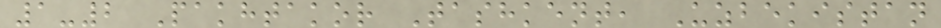1-2 Pakhtakor Tashkent, Uzbekistan
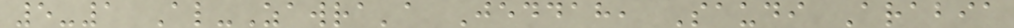5-1 Al-Zawra'a Jeddah, Saudi Arabia
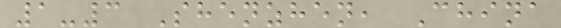1-3 Shenzhen, China
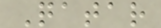Qatar
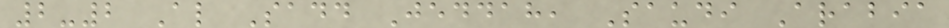2-2 Al Sadd Jeddah, Saudi Arabia
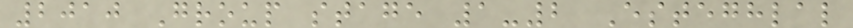2010 Group stage 1-2 Esteghlal
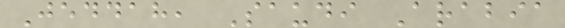Jeddah, Saudi Arabia
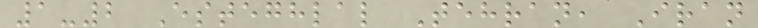1-2 Esteghlal Tehran, Iran
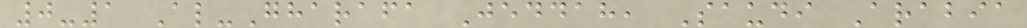0-1 Al-Gharafa Jeddah, Saudi Arabia
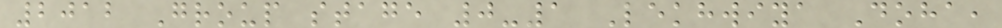2012 Group stage 0-1 Lekhwiya Doha,
